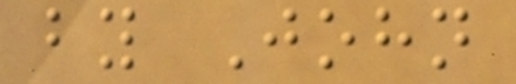by John
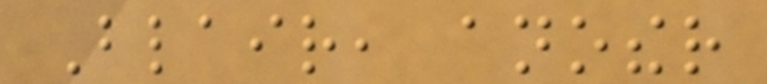Blair, another
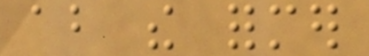about the former
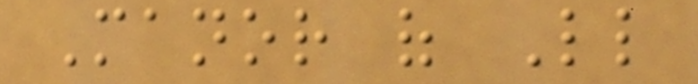Manor of Little
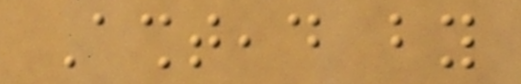Ashtead by
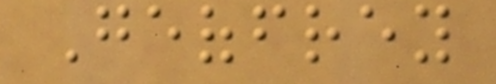Geoffrey
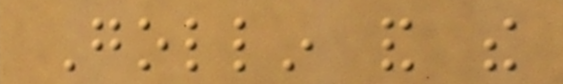Gollin and the
